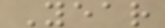Year
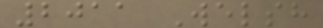2011 Welsh
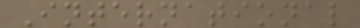International
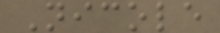Nicole
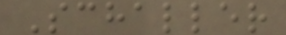Schaller
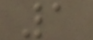1
